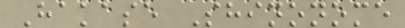Hakase Shinonome
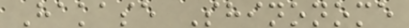Hakase Shinonome
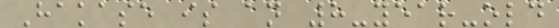Hakase is an 8-year-old
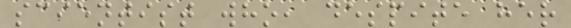scientist who, despite her
